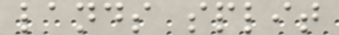lands split
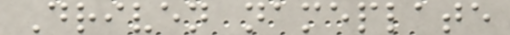Driven nameplate
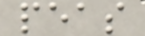peas
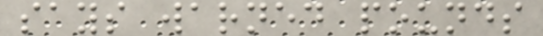says warned pounds
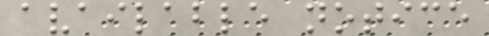available notice
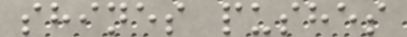shines pushes
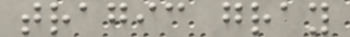tragic gray
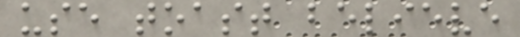use toast believe
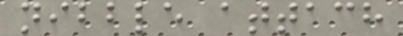nibble attach
